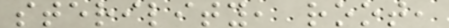sterility, root,
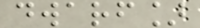dwarf]
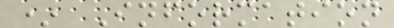* Information
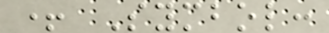+ Symbol:
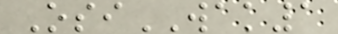OsiWAK1
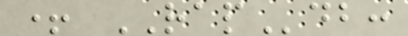+ RAPdb:
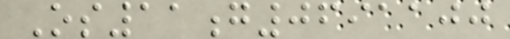Os11g0691100
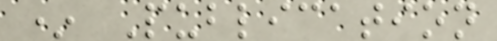* Publication
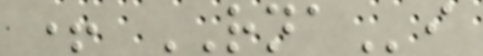+ RNAi
